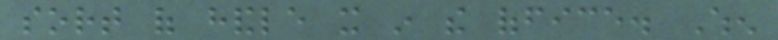sort of handle it in the office. When
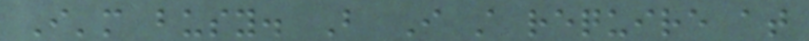I'm busy. But I still require at
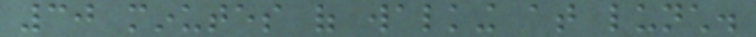30 minutes of walking at lunch.
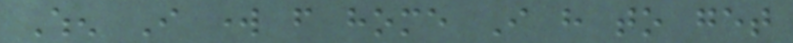When I work from home I have to get
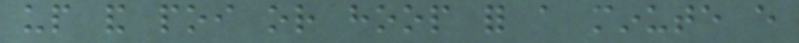up and poi or hoop for a minute every
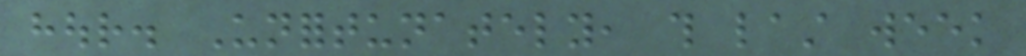hour. Unfortunately, this last week
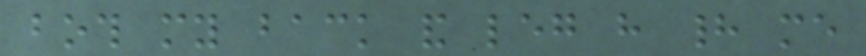both my back and leg have had me
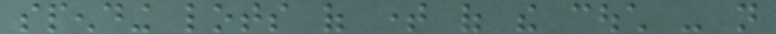spending lots of time of the couch - not
